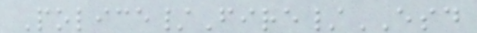Police/Fire/ESD
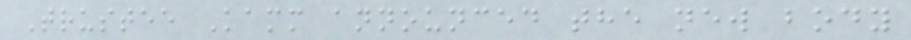Trustee Kamm announced the new body
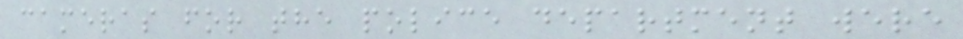cameras for the police department were
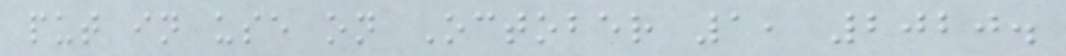put in use on October 1, 2020.
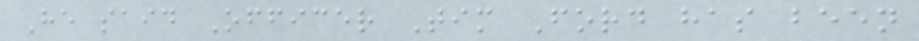He said Officer Tim Ford has been
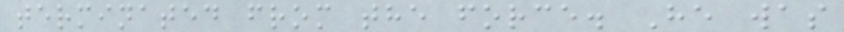terminated from the force. He was
